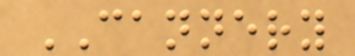CANNERY
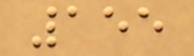155
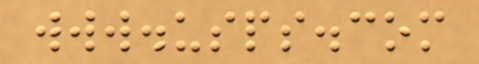www.usps.com
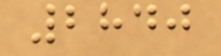2840
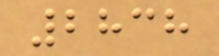2838
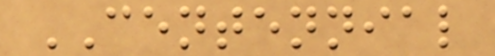CENTENNIAL
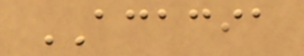ACACIA
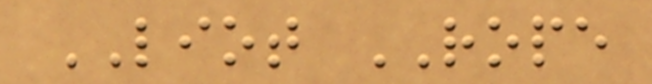LIOT ROPE
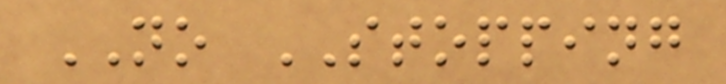NO STOPPING
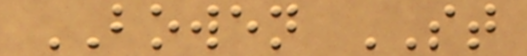BOWEN ST
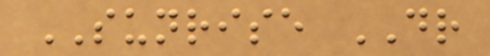SUNRISE DR
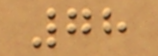78
